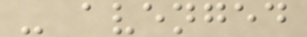- avenged
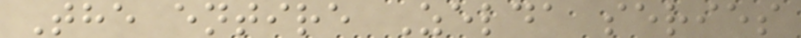The entire Zelda series
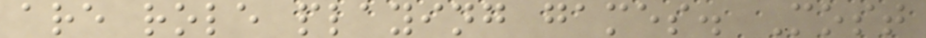are role playing games. Most
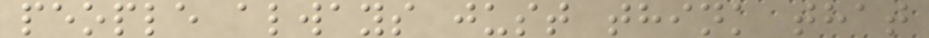people always just think that
